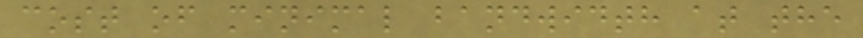cost of minimal bandwidth at the
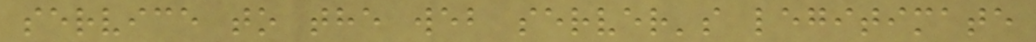service to the web server's legitimate
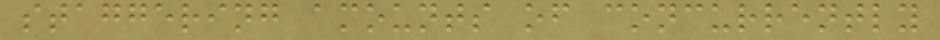staggering amounts of concurrently
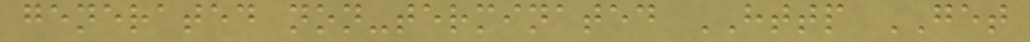generated non-terminated HTTP GET
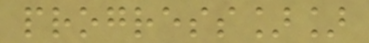progress]]
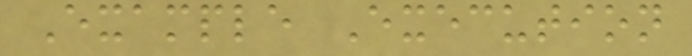Example Execution
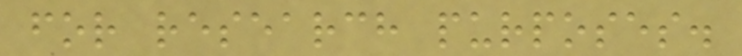for research purposes.
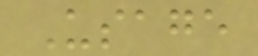Usage
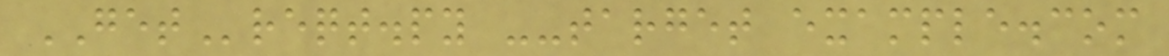GETreqt.py --target example.com
